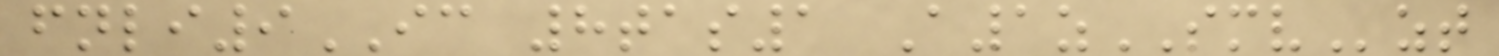fnli9IC 8tas1 A1zSMVzt
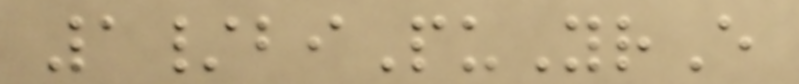1/biPuYrE
